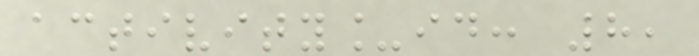activity_id: 8,
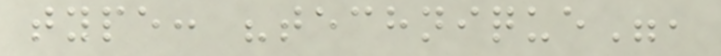type: "technique",
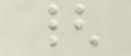{
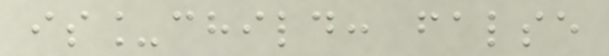is_child: false
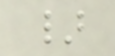}
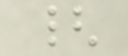{
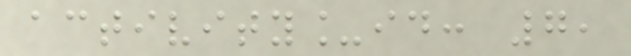activity_id: 7,
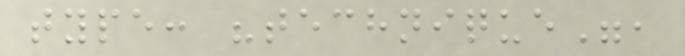type: "technique",
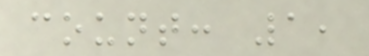count: 1,
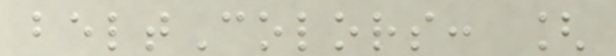beltColors: [
